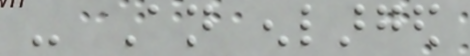- An enlarged
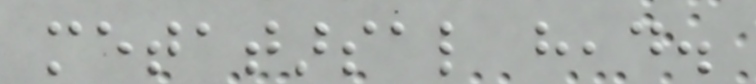metatarsal head.
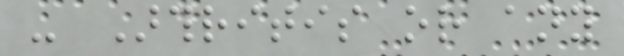- Arthritis or any
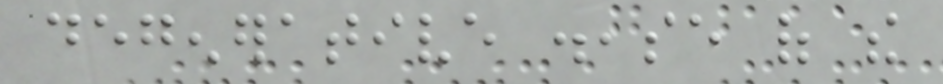degenerative disease of the
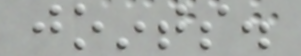joints.
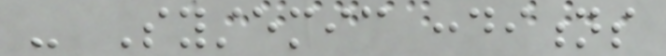- Systemic conditions
